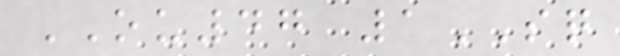OU47 1SQ
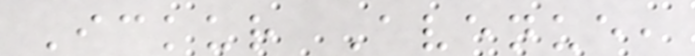Ickur Avenue,
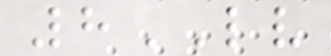8LV
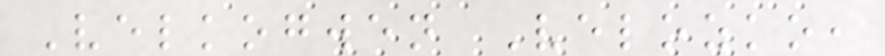Velkogwen Velozko,
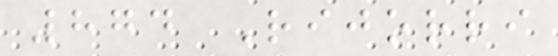874 Rijorri
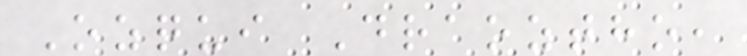Ozqui Draoztho,
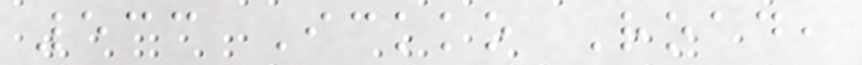533 Ickko Road,
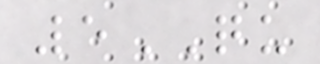5QU
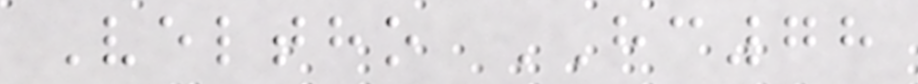Veltho HC78
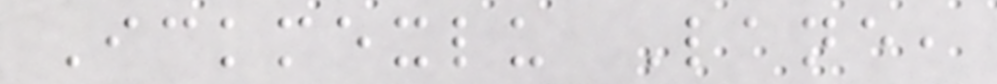Ickmexlu Lane,
